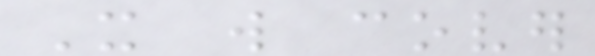It will cover
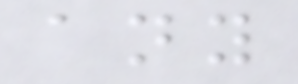any
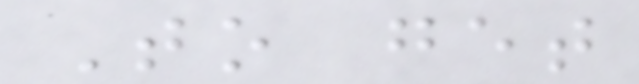To get
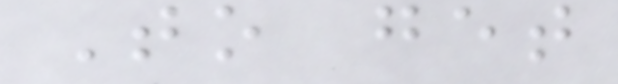To get
